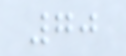70
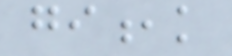gi,k
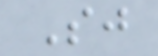Sj
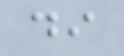di
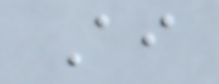Ai
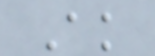Ak
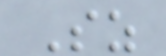Sz
